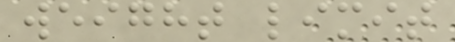weight limit
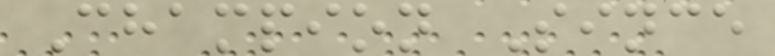Champion Since
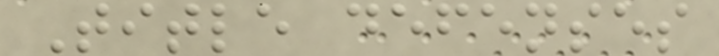Title defenses
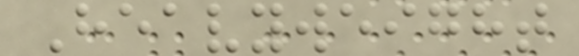Heavyweight
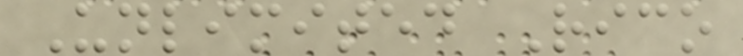Unlimited Rico
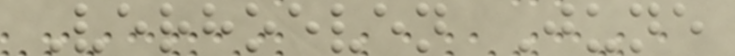Verhoeven June
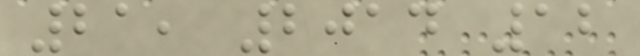21, 2014 12
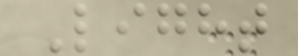Light
